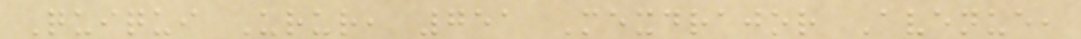Quiqui Urur, 751 Mexdrajor Avenue,
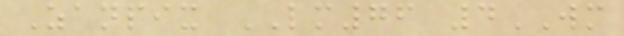Zanpix LM76 4WM
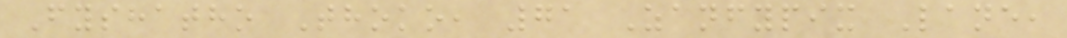Fyshatho Thoko, 71 Zanfypix Lane,
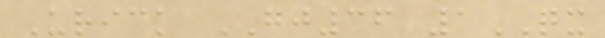Urick GJ36 1QX
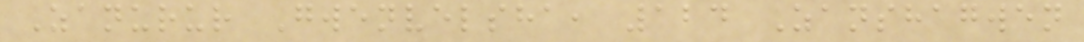Zanurur Gwenvelsha, 124 Zanshagwen
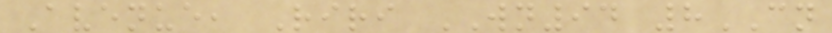Avenue, Riri WN94 8CN
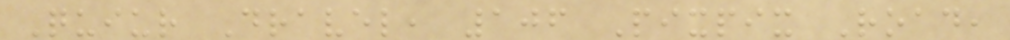Quiur Dravel, 106 Pixpix Road,
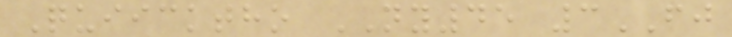Quiicktho NY45 3FJ
